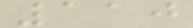110
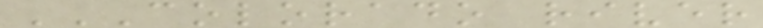COLORADO RIVER
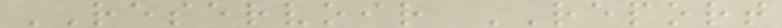RESERVOIR REPORT
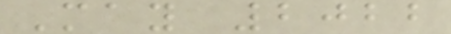May 2022
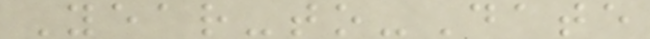Year-to-Date
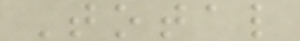Total
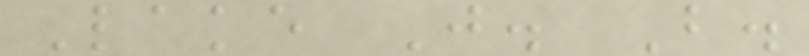Lake J. B.
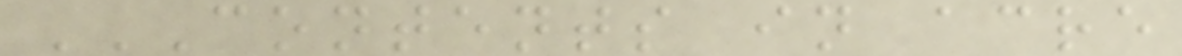CONTENTS IN ACRE
